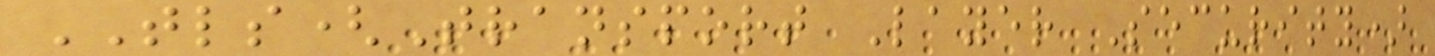TLS(Transport Layer Security)
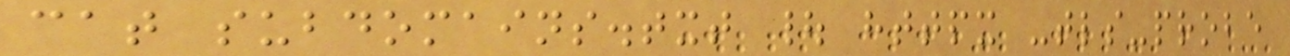cat subdomains.txt | httpx -tls-probe
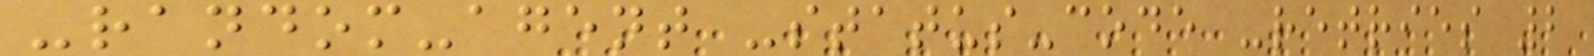-random-agent -status-code -retries 2
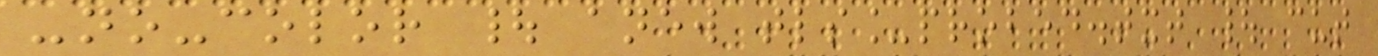-no-color | anew tls_probed.txt | cut
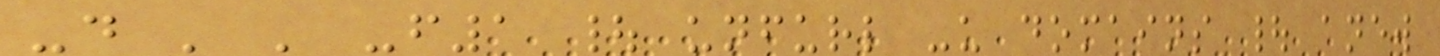-d ' ' -f1 | unfurl -u domains | anew
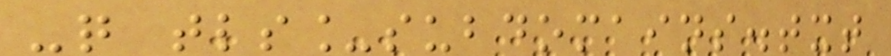-q tls_subdomains.txt
